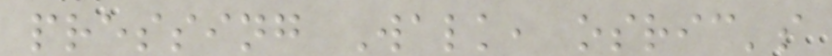pressing Walk, osric's
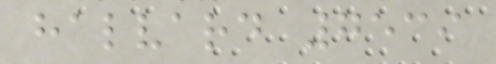halvard 7539
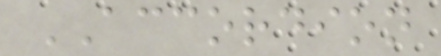ACCORDION
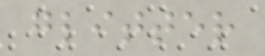glitter
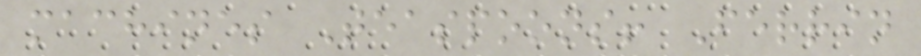machines Teaspoons! Ferrin
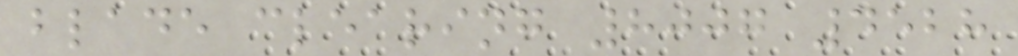blade clearing 8007 4528
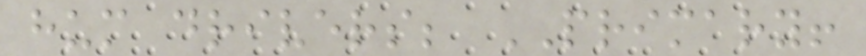hum drivers; PRIMARY!
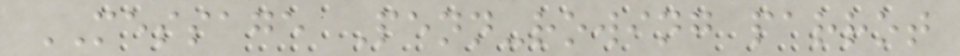MESSAGE Penn-rowing parrot
